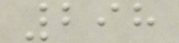298
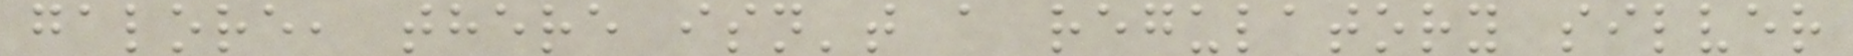galore, there isn't a regulatory silver
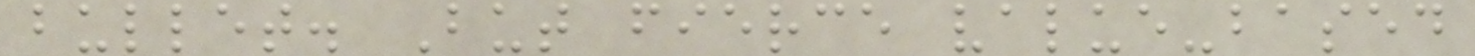bullet. But fierce value-based
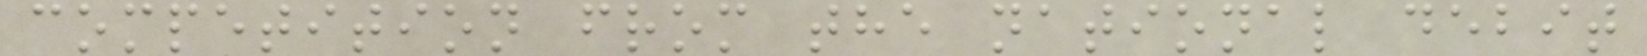competition from the national debit
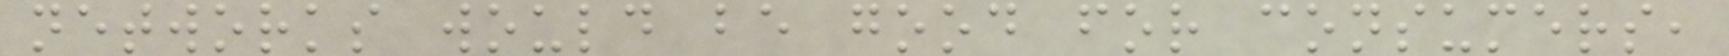networks would be good for consumers,
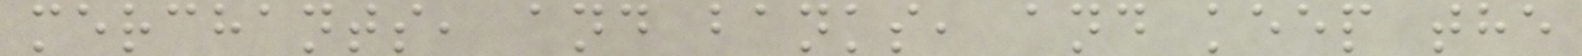merchants, and banks, and keep the
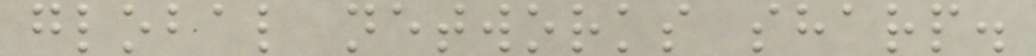global networks sharp.
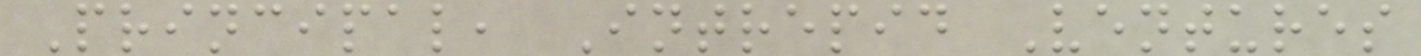Principal, Intrepid Ventures
